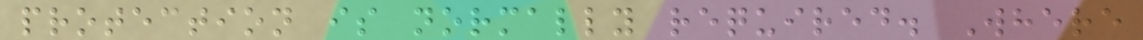protection is normally required. Where
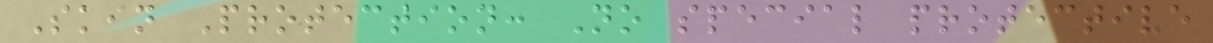Skin Protection: No special protective
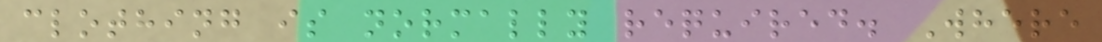clothing is normally required. Where
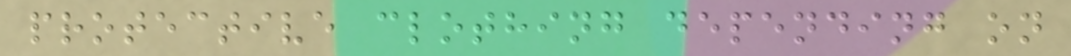protective clothing depending on
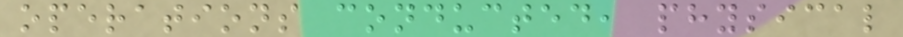operations conducted, physical
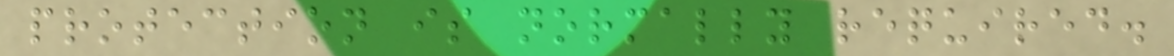protection is normally required.
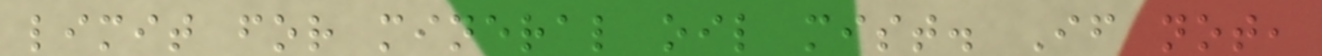limit for mineral oil mist. If not,
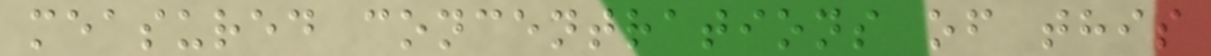measured concentrations of this
